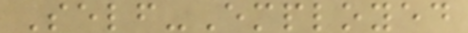Self-Employed
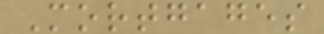Mortgages
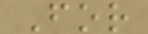For
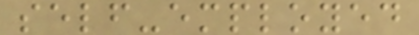self-employed
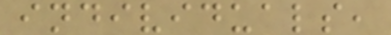individuals,
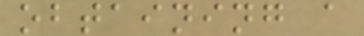obtaining a
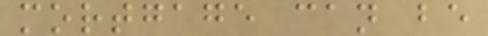mortgage can be
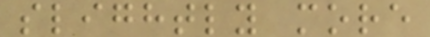slightly more
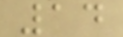14
